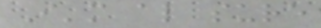I'm also sure
